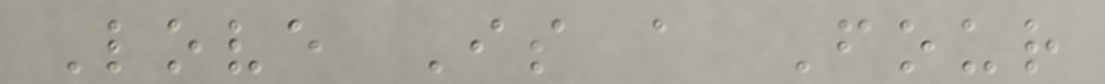Love Is a Four
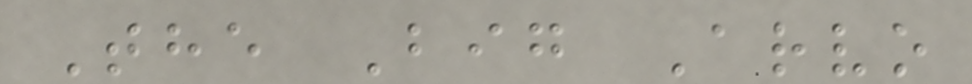The Big Arvo
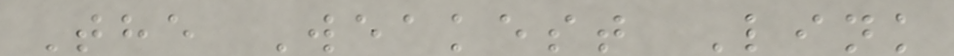The Weakest Link
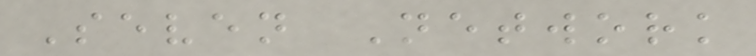Seven Network
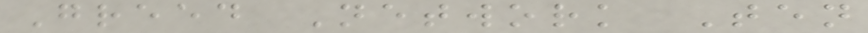Greed Network Ten
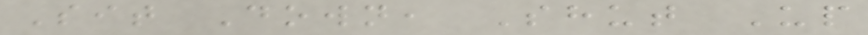Sit Down, Shut Up
